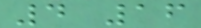4 16
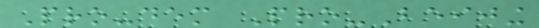Pro-dem Pro-Beijing
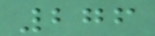276
